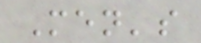Men's
